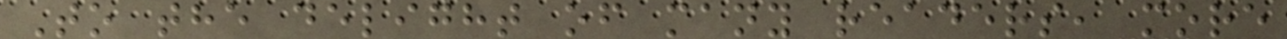To the delight of many readers, more
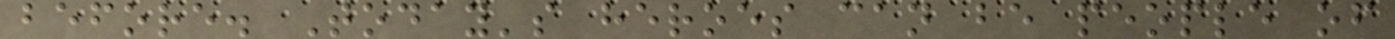before. Today's heroes can be people of
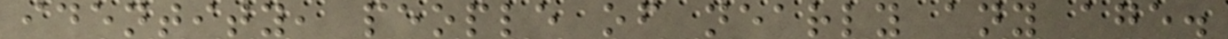identity, people of nearly any age.
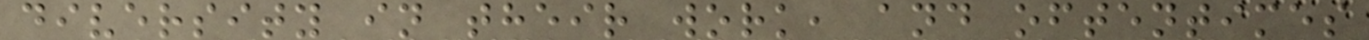diversity in their work, and oftentimes
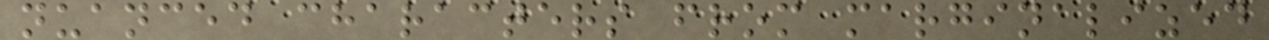nuanced characters from marginalized
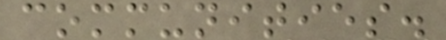communities.
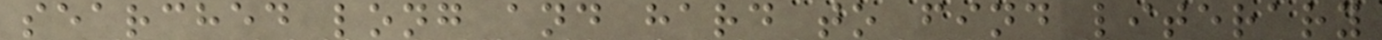searched long and hard to find literary
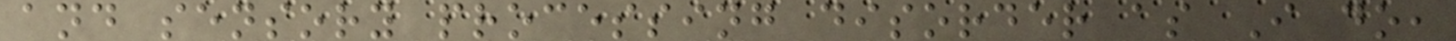and sensory processing disorder as I do,
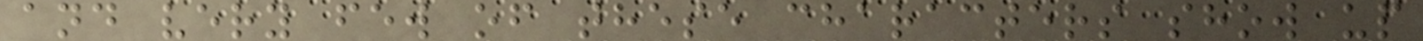and very few of these characters show up
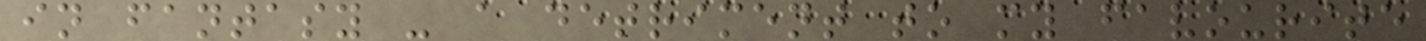in fantasy - a detriment to my favourite
